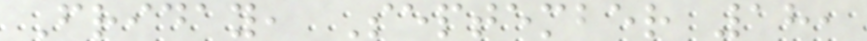Friday, September 18,
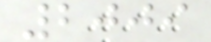2009
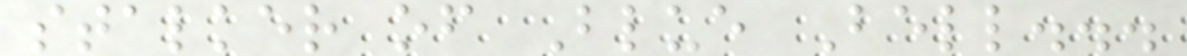stalker of Blue Bell...
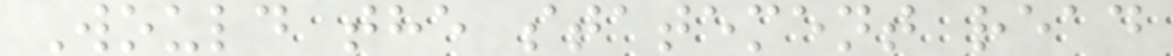Would the statement read
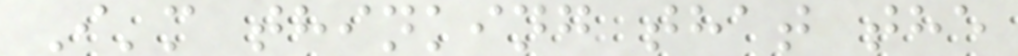I'm thinking that the
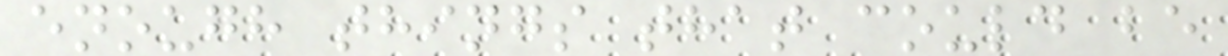enough things that could be
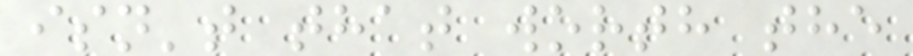isn't that worth the
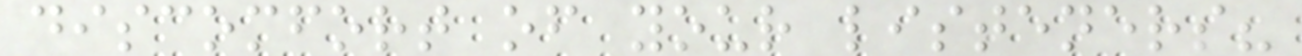discomfort of your listeners?
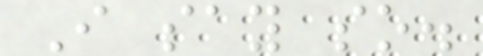I say so.
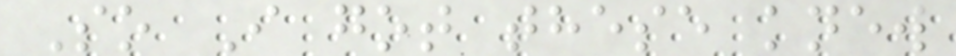So I got these knew
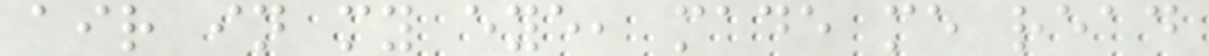air in my eye, made me read
